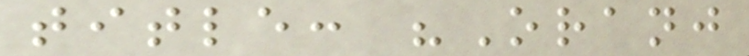title: "Oranj
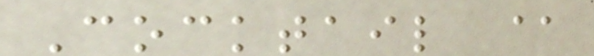Cocktail @
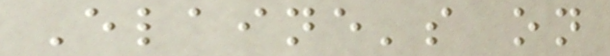Elaine's on
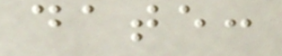date:
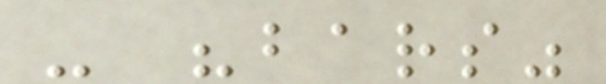- "bars"
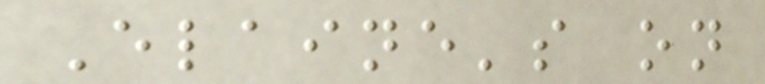Elaine's on
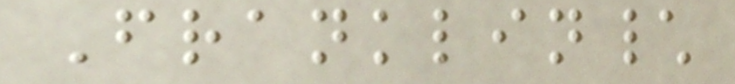Franklin\
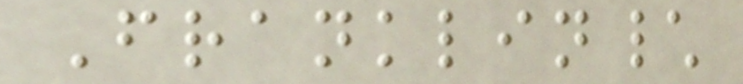Franklin\
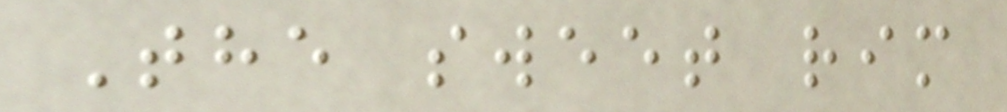The sweet rim
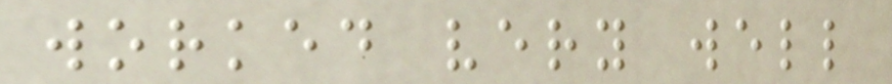worked very well
